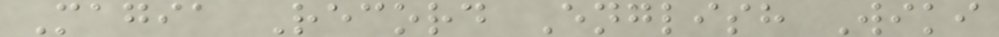Magia Record English Wiki
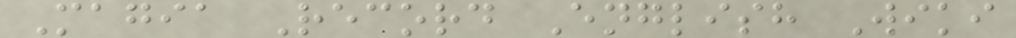Magia Record English Wiki
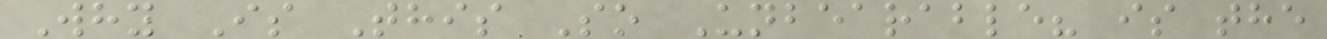Why Is This So Unbearable? is the
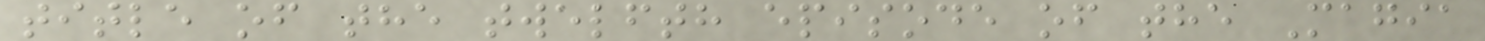title of the twelfth episode of the Magia
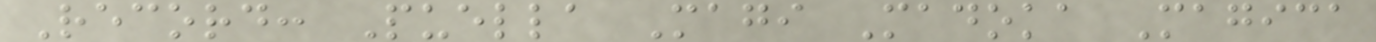Record: Puella Magi Madoka Magica
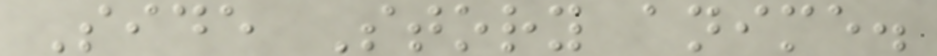Side Story anime.
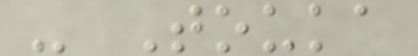- Touka
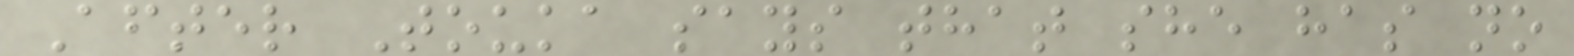After Touka says that she has no
